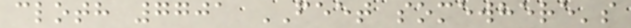cloth 7701 FEET somewhere's
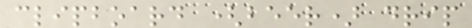clipboard (beer) drip
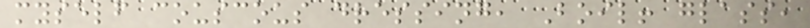myself couscous dressing, Boil! glass,
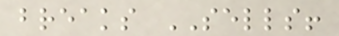breaks SELLS!
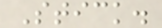Stick.
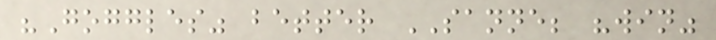"Goggles" better SANNE; "win"
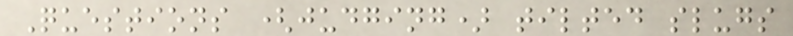Questions (judging) tilted slugs
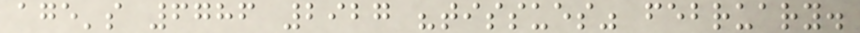age's 6786 2927 "tissues" february.
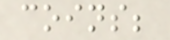coins;
